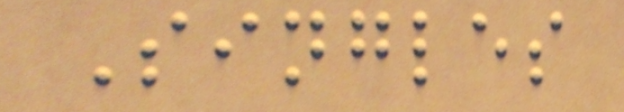Singles
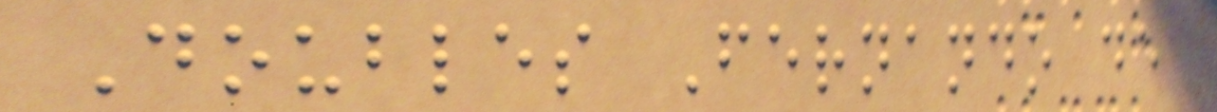Doubles Fernando de
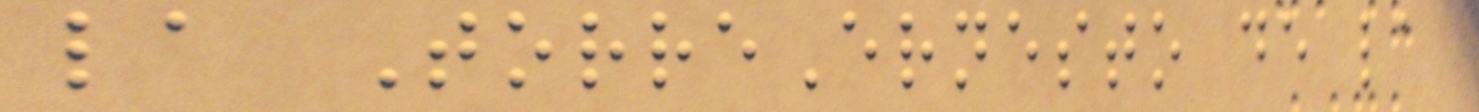la TorreErnesto de la
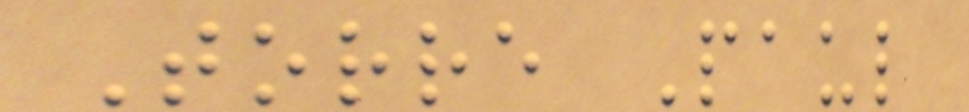Torre Paul
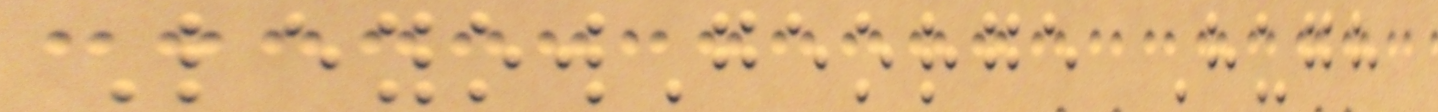LeyowGeorge Hugh
